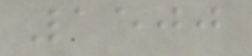1500
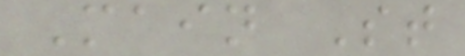Main St
